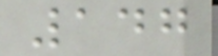147
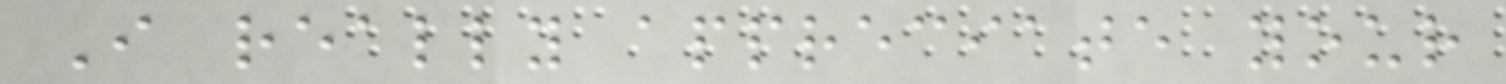I really appreciate your
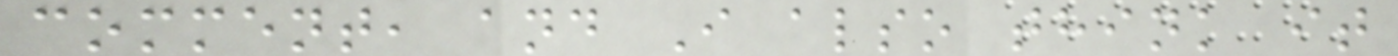comment, and I also think it
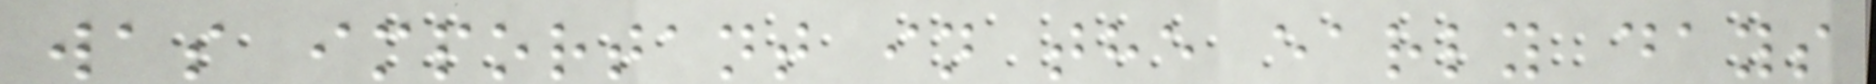was important in the early days
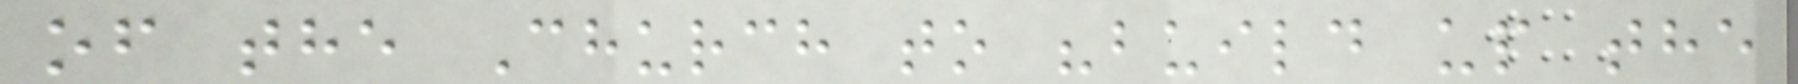of the Church to "build up the
